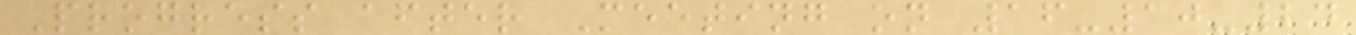Progress after Meeting on 16-10-24
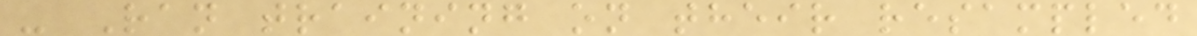- Ran training on their resampled
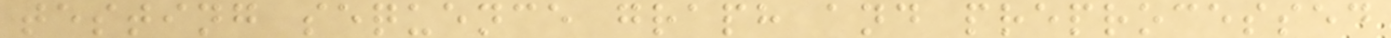testing sequence graph and preprocessed
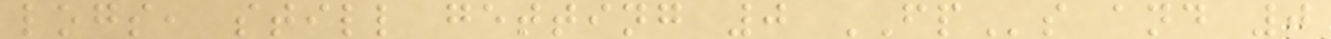logs, still getting 0 FPs and 0
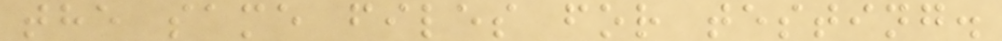the same files for testing.
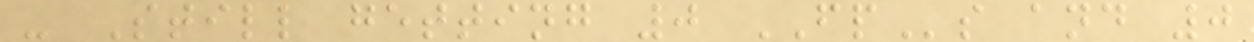- Still getting 0 FPs and 0
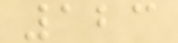123
